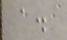a.
